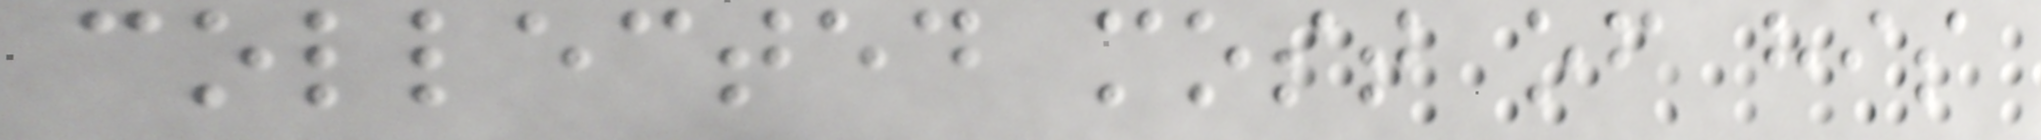collected most of his
